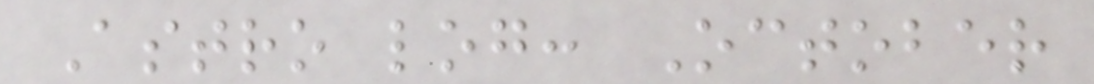Astro log: October
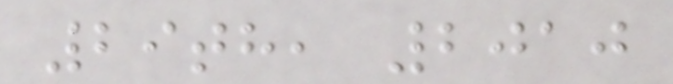29th, 2010
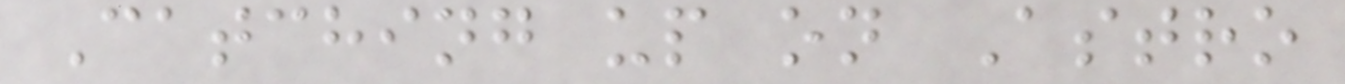Catching up on Astro
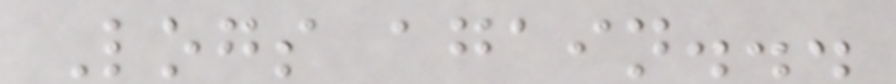Logs again...
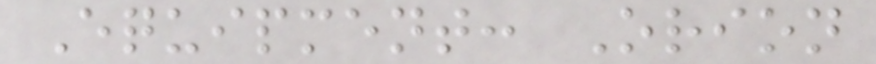Equipment: Orion
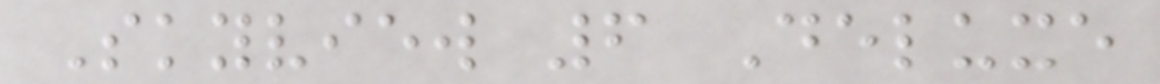Skyview 6 Deluxe
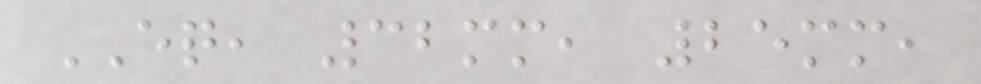EQ, 32mm, 25mm,
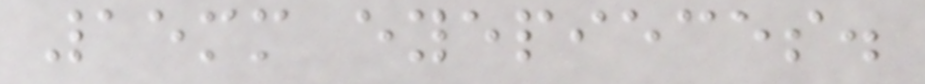15mm eyepieces.
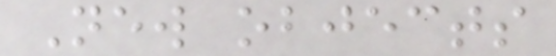New objects
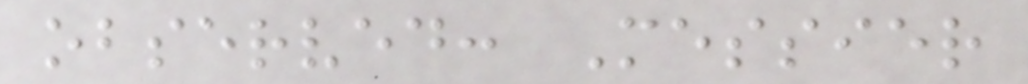observed: Messier
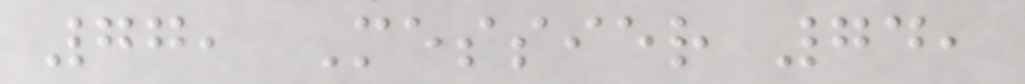77, Messier 74,
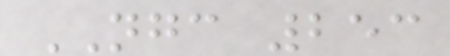NGC 253
